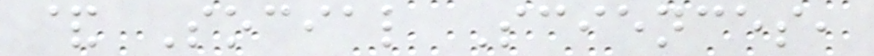& Social Sciences,
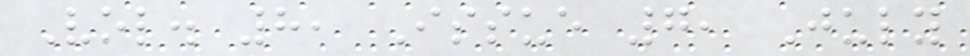Vol. 8, Issue 7, July
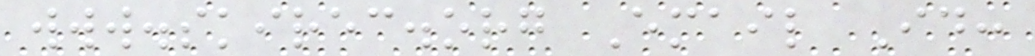www.skirec.org Email Id:
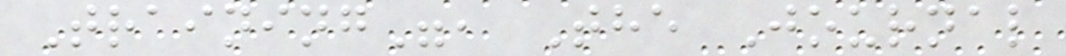Training", The Journal
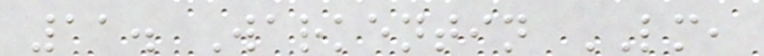11. Warkentin LM,
